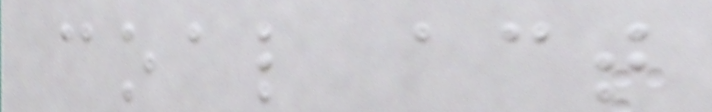coal act
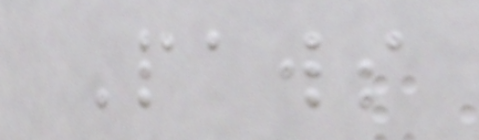Paws
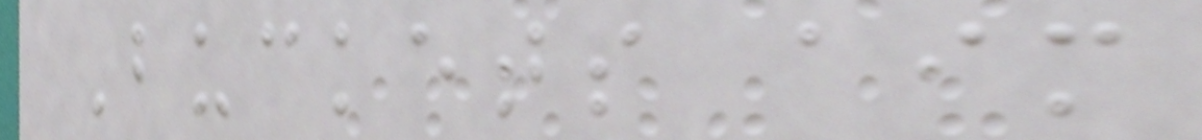Buckets aim
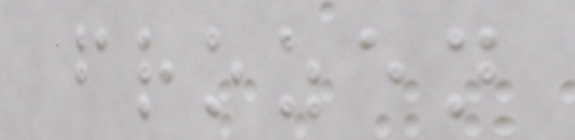frozen
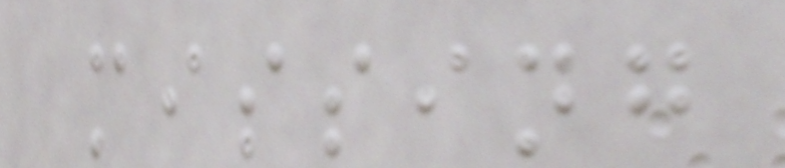missing
